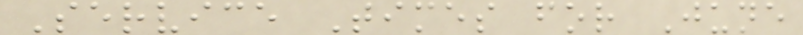Service Times for June
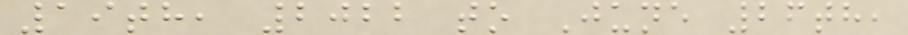19th, 2022 to June 26th,
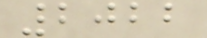2022
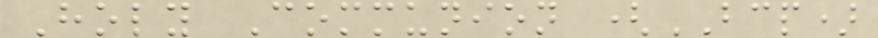Holy Communion (BCP)
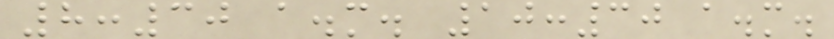8:30 a.m. 10:30 a.m.
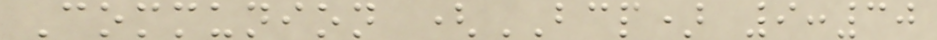Communion (BCP) 9:30
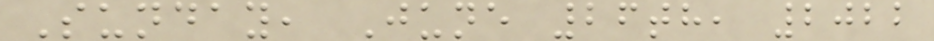Sunday, June 26th, 2022
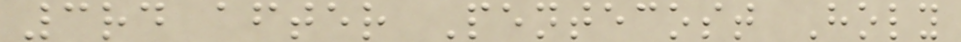3rd after Pentecost Holy
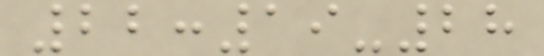22:19-28
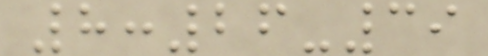8:26-39
